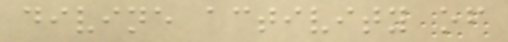divine activity of
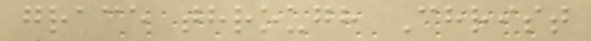grace through Christ
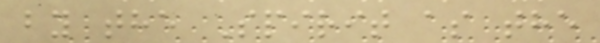by the Spirit as the
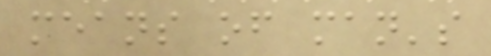means of man's
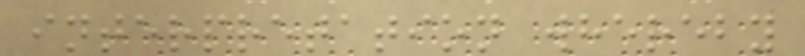interpretation whereby
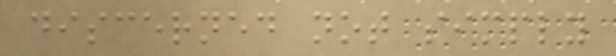discerned not simply
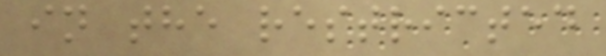in the restricted
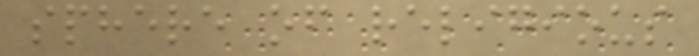sphere of religious
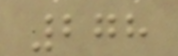278
